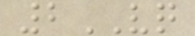2VQ
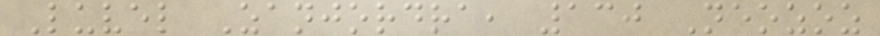Luvel Zanjordra, 130 Neozoz
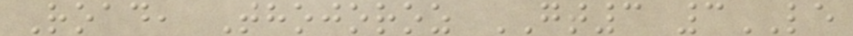Road, Thojoroz GT3 3LE
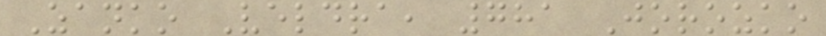Zanko Veldra, 781 Jorozko
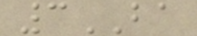3BA
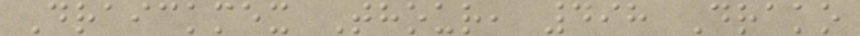Draickmex Thour, 498 Drako
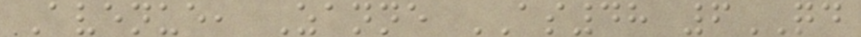Avenue, Zanne AS48 6QD
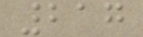217
